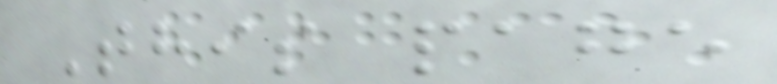This page
